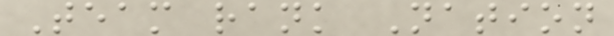Team rank Nation
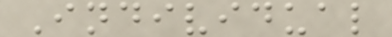Individual
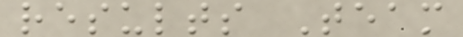results Team
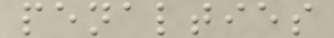penalties
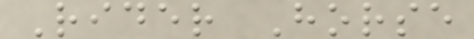Rider Horse
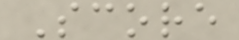Score
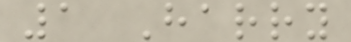1 Harry
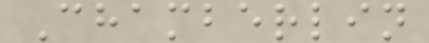Chamberlin
